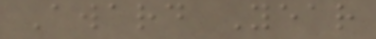Award Year
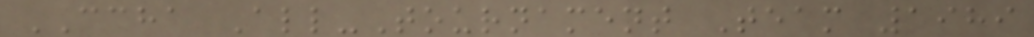CCHA All-Tournament Team 1989
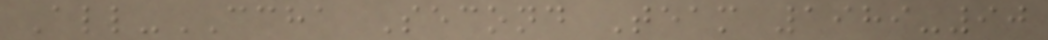All-CCHA Second Team 1989-90
